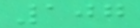107
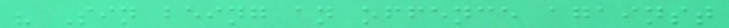" Sin being an offence against
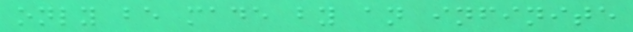only be made by an infinite
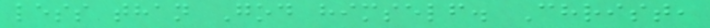less than God himself. Christ,
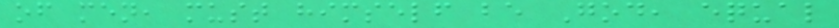of men, must himself be God, equal
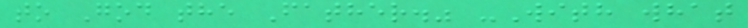to God the Father." -With what
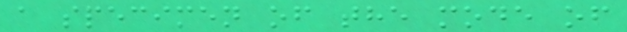a specimen of the mode of
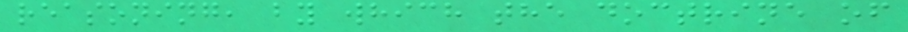reasoning, by which the doctrine of
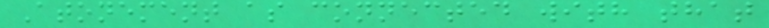Atonement as connected with that
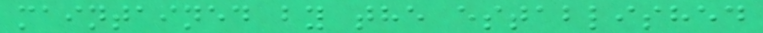maintained by the established
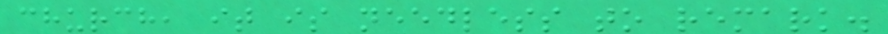church, it is needless to remark.
